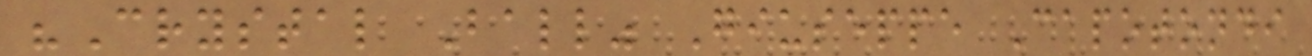"Crystal Ball" Giuseppe Capotondi
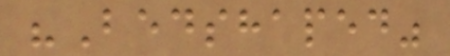"Bedshaped"
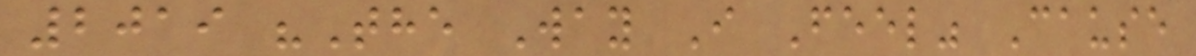2019 "The Way I Feel" Cause
